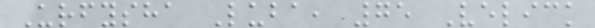Urfysha Luba, 75 Velick
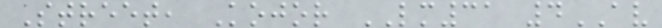Street, Kojor LM31 4AV
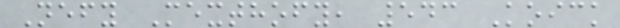Nefy Mexthofy, 543 Koick
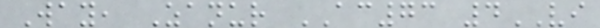Way, Zanur AC73 4VI
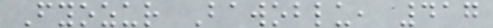Fyozur Bawoblu, 417
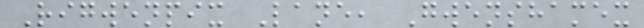Rigwenpix Lane, Gwenshamex
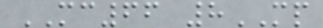MC66 8MP
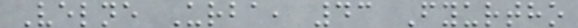Velne Urba, 43 Fyurtho
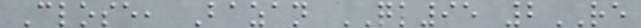Close, Bazan QK95 2RE
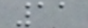11
